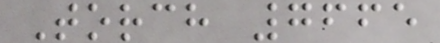Torch 7665
